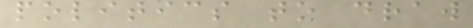politics to draw
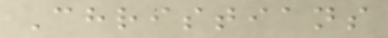Christians
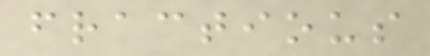fractious
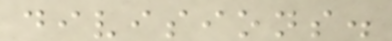divisions.
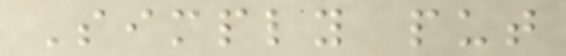Simply put
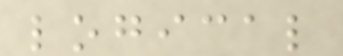logical
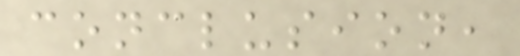conclusion,
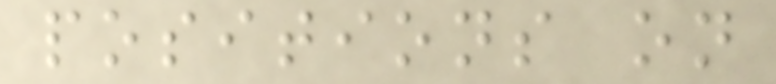positions on
